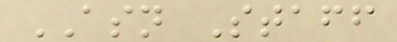ASN Staff
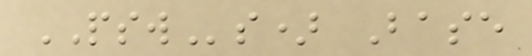PSWs) Base
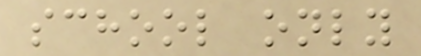school only
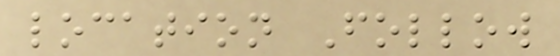location Follow
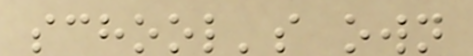school's own
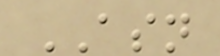ASN
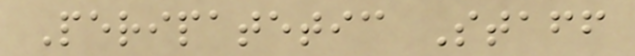Peripatetic Staff
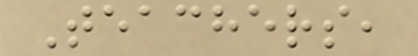Teachers,
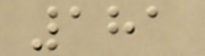181
